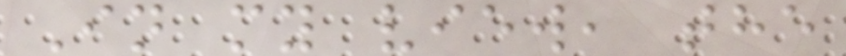In my view, the
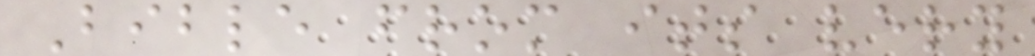Bible from its very
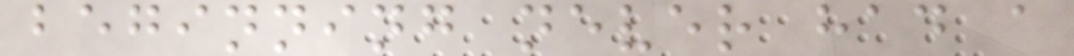beginning never had a
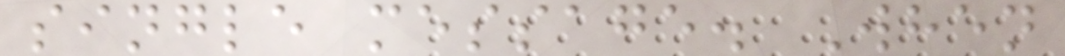single message. When
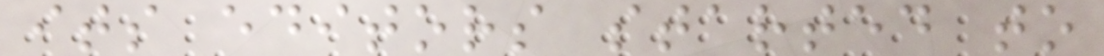its editors started to
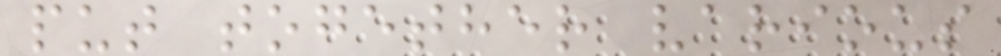put together various
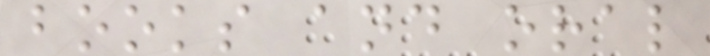books and oral
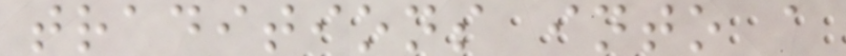traditions into a
